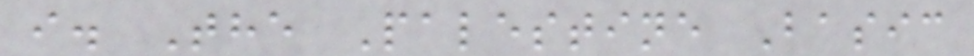i. The Palestine Basic
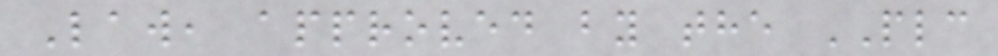Law, approved by the PLC
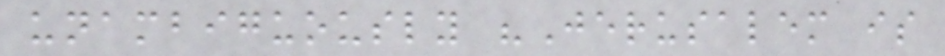unambiguously "Jerusalem is
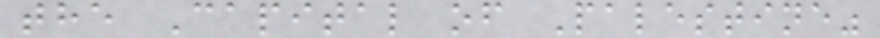the Capital of Palestine"
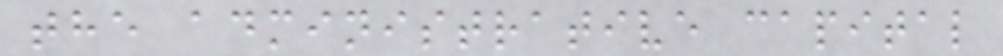the administrative capital
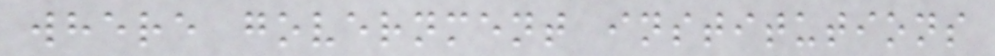where government institutions
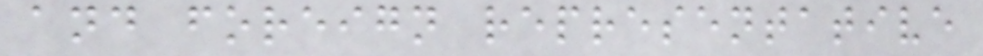and foreign representative
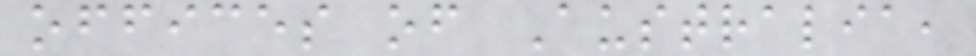offices of Australia,
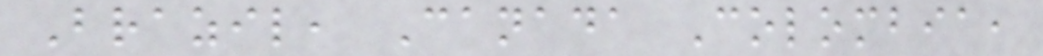Brazil, Canada Colombia,
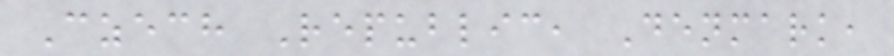Czech Republic, Denmark,
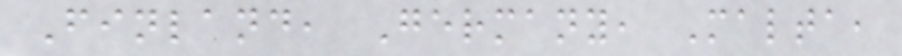Finland, Germany, Malta,
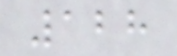128
